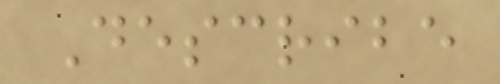Describe
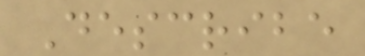Describe
